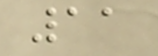11
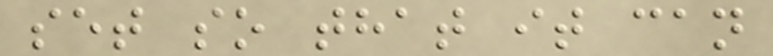set so that it can
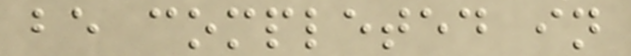be completed in
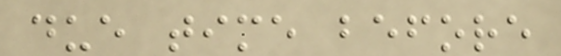due time before
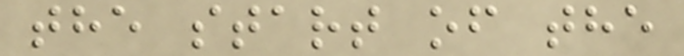the start of the
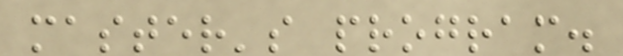master's program.
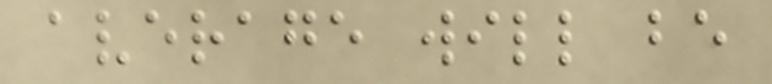average will be
